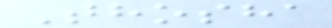Thosha
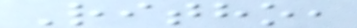Ritho,
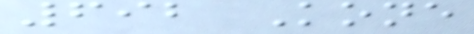692 Kone
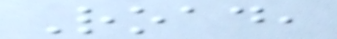Road,
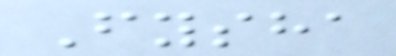Fysha
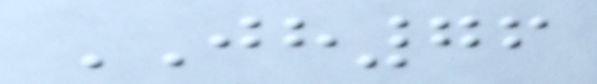JH76
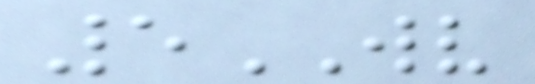5WV
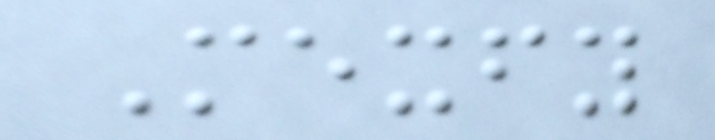Mexfy
